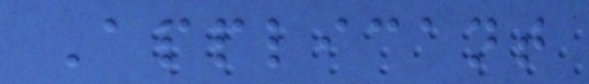Applicant
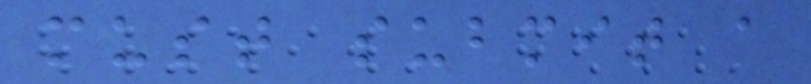must submit a
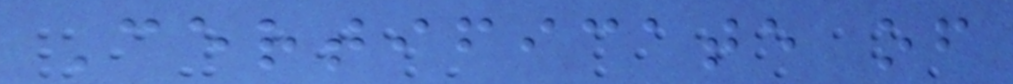Certificate of
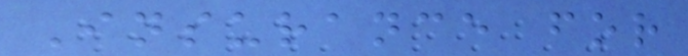Insurance for
